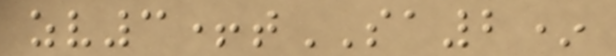zv3+tSA2*
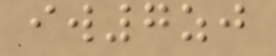iw7zj
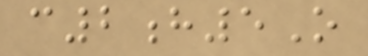c2h5O
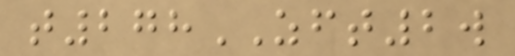t278ZFT2w
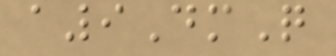a9DmQ
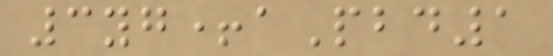3yg+aPbd1
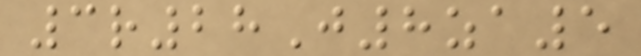3r28J8za5
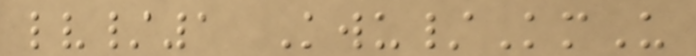lv/1 Kwu/KmU
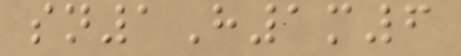sn1H1m6
